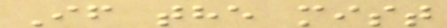If the mist
